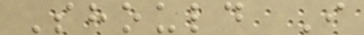Should I
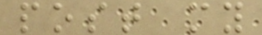post my
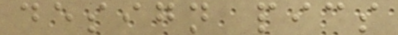design pics
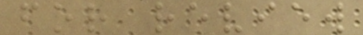for review
